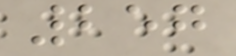257
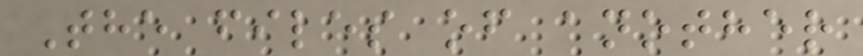The files of another
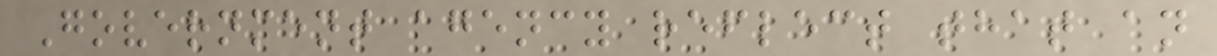Government agency reflect that an
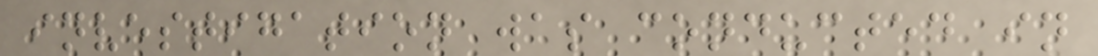investigation was conducted in
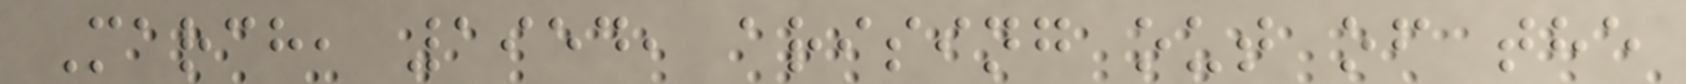March, 1954, arising out of the
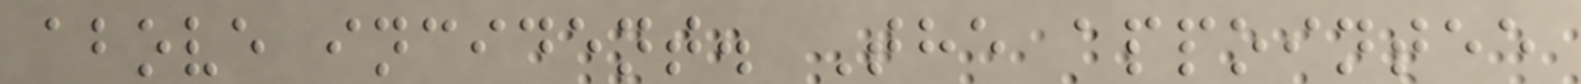above incident. The appointee
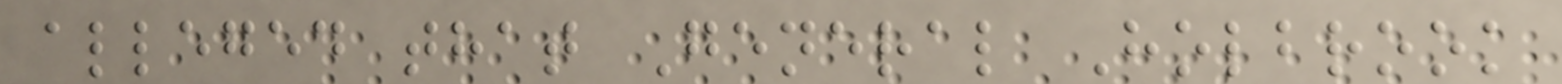alleged that General Holbrook
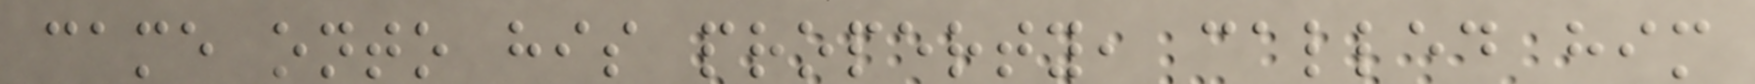came onto his property, called him
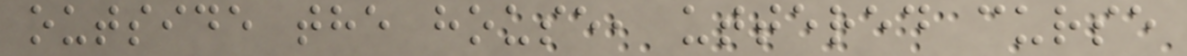outside the house, uttered curse
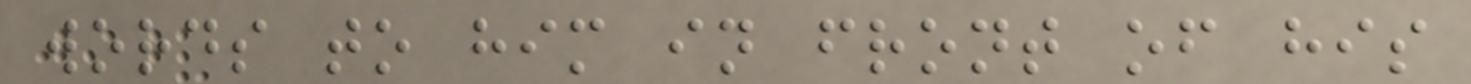words to him in front of his
